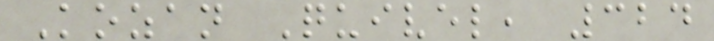Kozan Quivel, 324
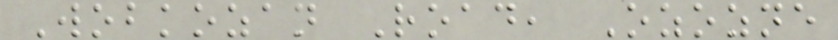Wobkozan Road, Ozozne
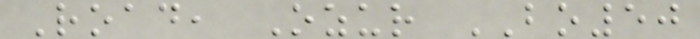Road, Ozur BO50
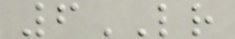6LR
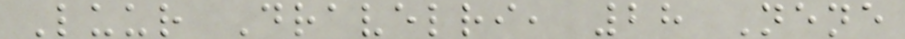Luur Dravelri, 28 Nene
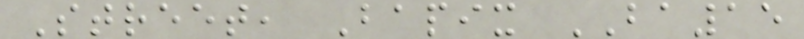Street, Bapix BA15
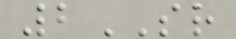2SR
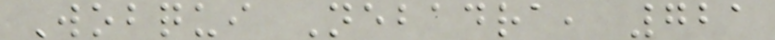Wobqui Nebadra, 721
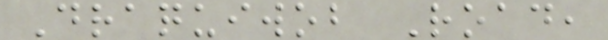Draquiwob Road,
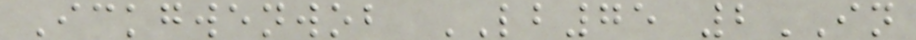Ickgwenwob LB75 2IN
